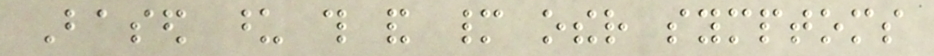Based upon this and many other symptoms
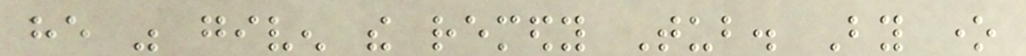he was given the remedy Tub. By one
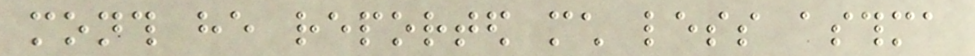month he reported much less asthma
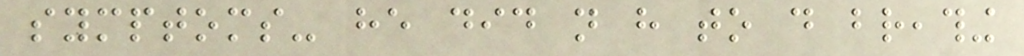symptoms- he did not have to do breathing
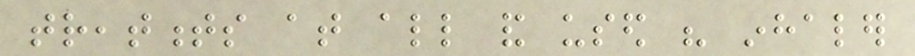treatments at all and used his inhaler
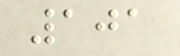101
